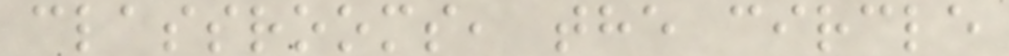classrooms, the circle
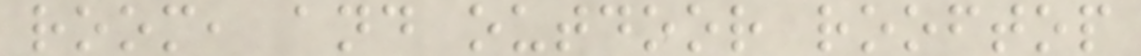room, and outdoor rooftop
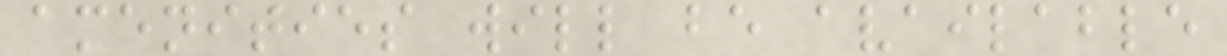amenities will be available
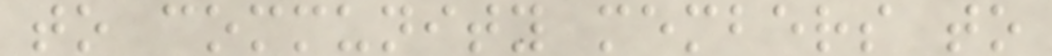to community members to
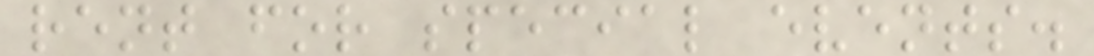rent for special events.
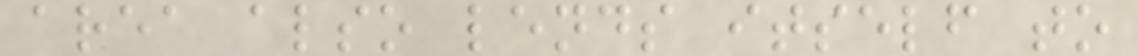area also lends itself to
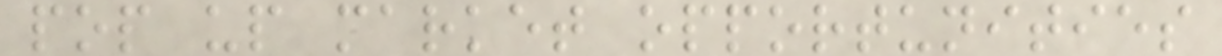pop up market opportunities
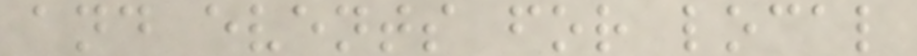and events for local
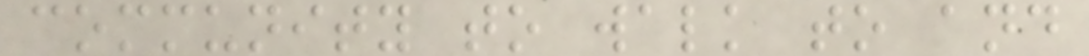community to walk to and
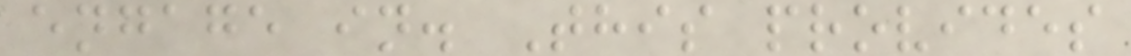engage in. This provides
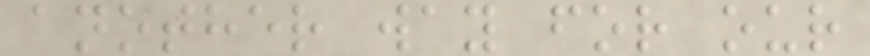another way for our
